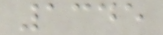1345
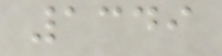1349
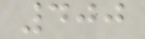400
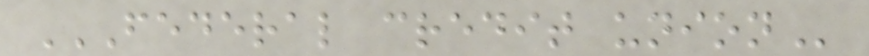FEDERAL CREDIT UNION
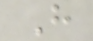H
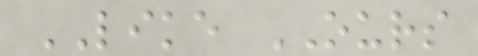LIKE OURS
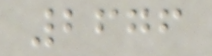2676
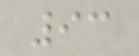93
